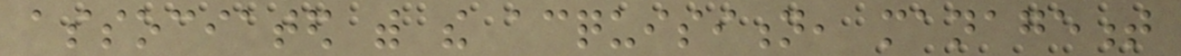associated with the acquisition, management
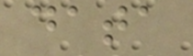data
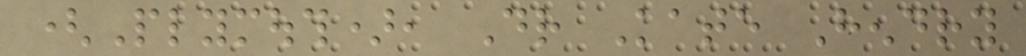(Plymouth), Dr Kate Hendry
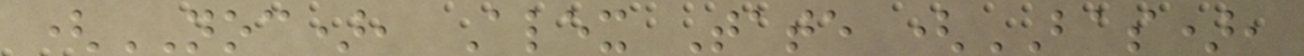(NOC), Alex Tate (BAS),
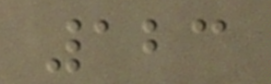123
